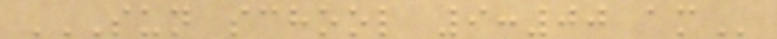SUN SCHOOL 9:00 AM
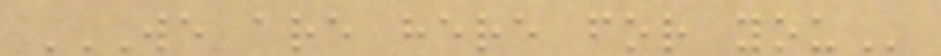WE ARE HERE FOR YOU
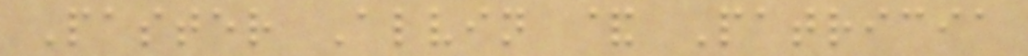Paster Alvin & Patricia
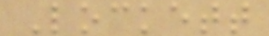Lockett
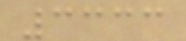3333
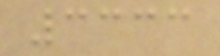3333
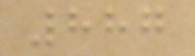887
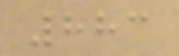883
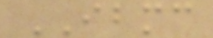IBMC
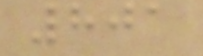801
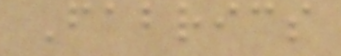Fabrics
